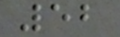52
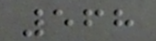568
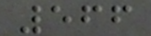566
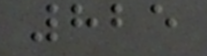825
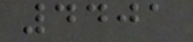4401
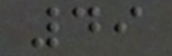49
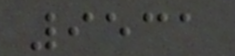9531
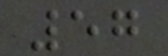57
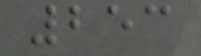253
